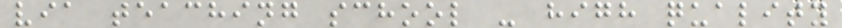via teaching school - high quality
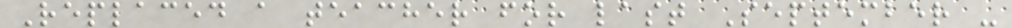Replaced a teacher for last September -
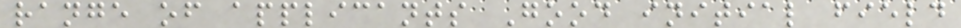range of applicants Good initial field
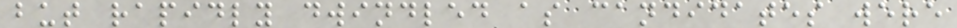but rapidly dwindled as candidates were
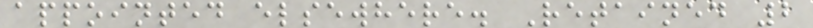appointed elsewhere. Retained 2
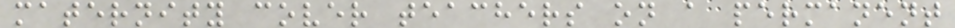maternity cover teachers on a permanent
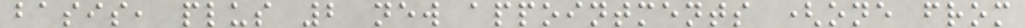basis, plus 2 new appointments (one from
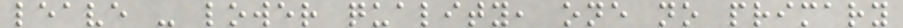leave - lower quality, one no primary
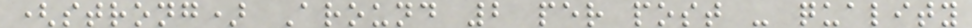(strong) Around 2 per post - quality
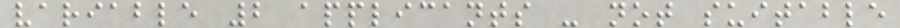variable 2 applicants - not suitable
